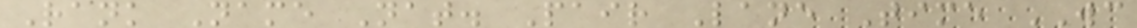Rank Name Nat. Pair Lane Time WC
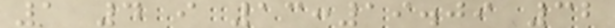1 4 i 13:19.09 32
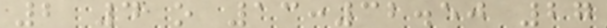2 4 o 13:32.50 27
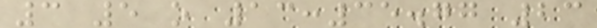3 5 o 13:35.77 23
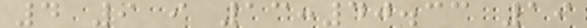4 9 i 13:40.33 19
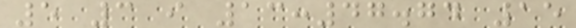5 3 i 13:47.74 15
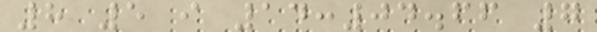8 5 i 14:04.66 7
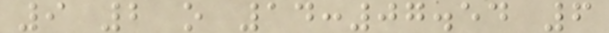9 2 o 14:07.54 6
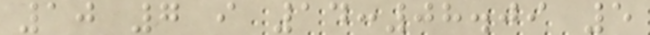10 7 i 14:08.09 5
